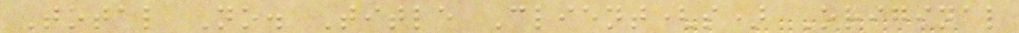Total No. Title Client(s) Original
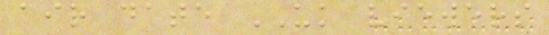air date UK viewers
